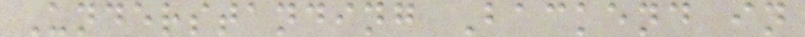Understanding Backend in
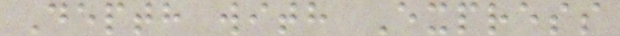Depth with Express
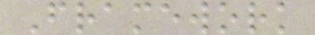Framework
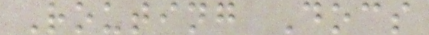Routing Docs
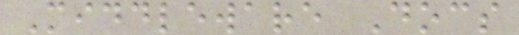Middleware Docs
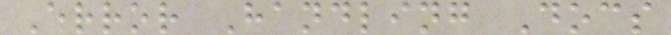Error Handling Docs
